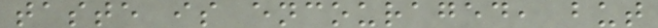taste is encouraged, but
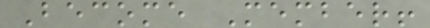Become Member!
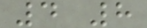4 8
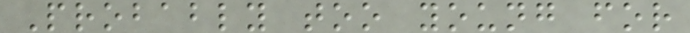Probably too young for
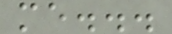me...
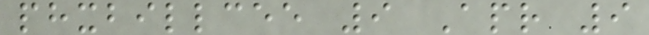phxbillcee 9 Apr 9
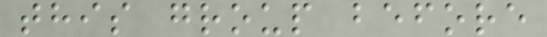this group before
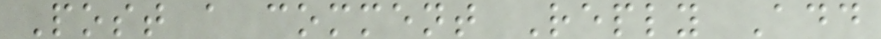Post a comment Reply Add
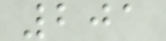201
